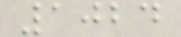1024
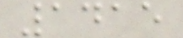1415
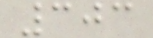303
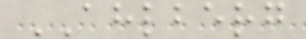AHLBERG
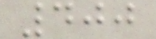400
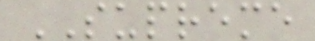SUPREME
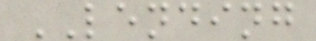LENDING
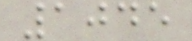1045
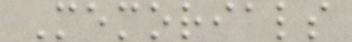Memorials
